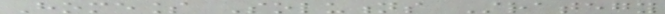Homeless Solutions Strategy
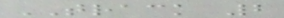TRACK 2
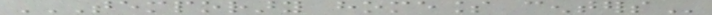TEMPORARY HOMELESS CENTERS
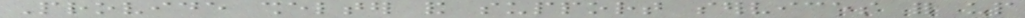Provide shelter and support services for up
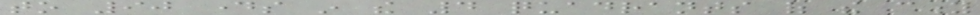to 90 days in the 4 quadrants of the city
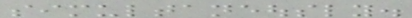simultaneously.
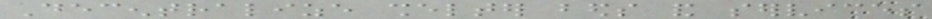Decentralize shelter beds and services
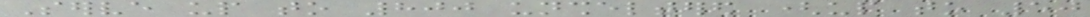Serve up to 800 unsheltered (up to 50
